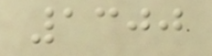1300
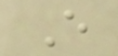E
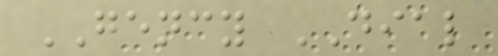GENCY DIAL
